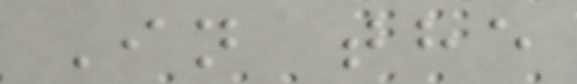In the
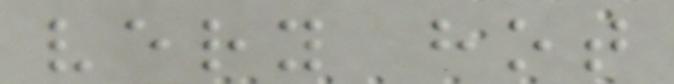very hot
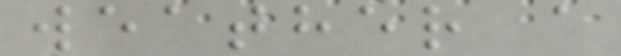weather a
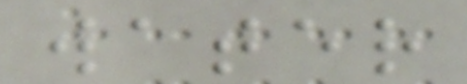water
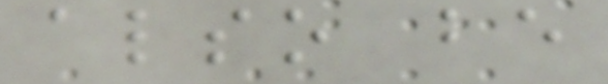also be
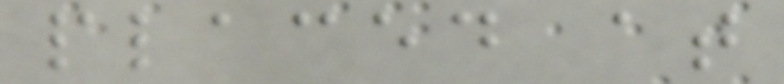placed at
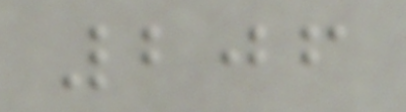206
